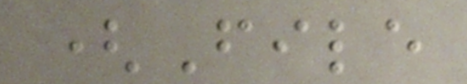(File
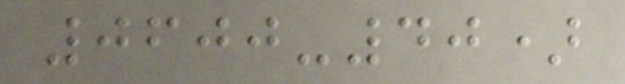0600-40)
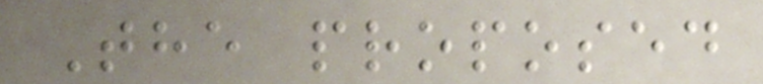The proposed
